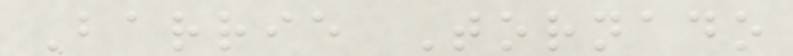Barrie Tornado
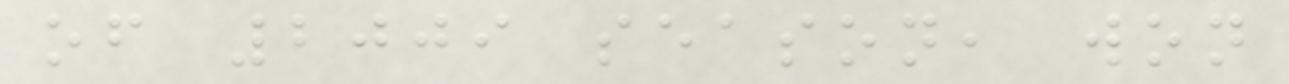of 2009 season, won
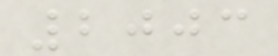2003
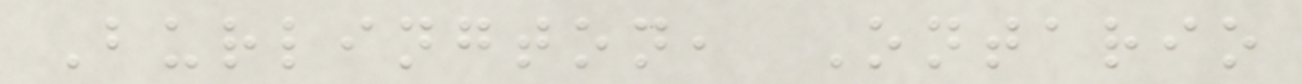Burlington, Ontario
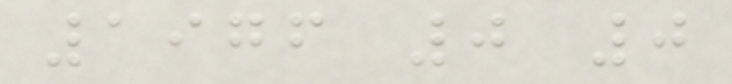1976 0 0
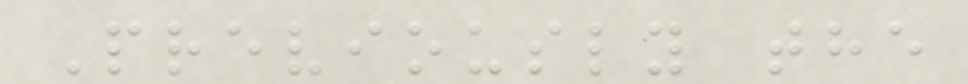Previously the
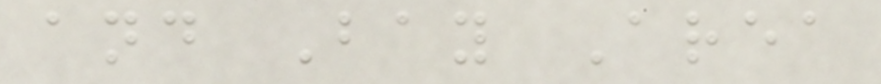and Bay Area
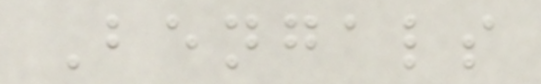Bengals
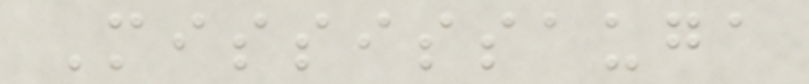Mississauga
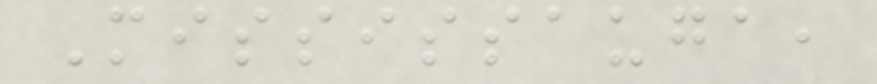Mississauga,
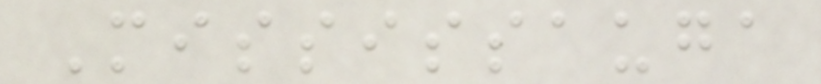Mississauga
